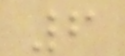6
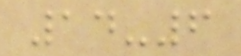14-6
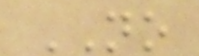NO
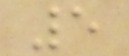5
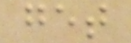get
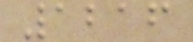1216
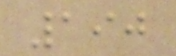190
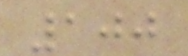100
